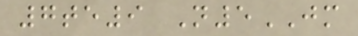7te9 N5JM
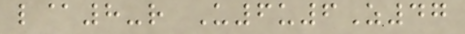l@8-r U6u6Z47
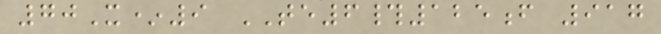70X*9 TE6#125f 917
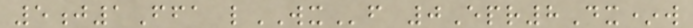5j1Ffa lWXf 0Epr8Dx*w
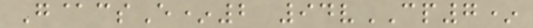G@csE*2 94vCP7*
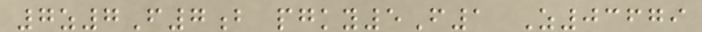7z7F7b pgky5F1 Z03679
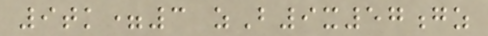9tk=3 zB9x57gz
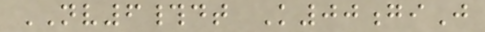NV6#dt K00giJ
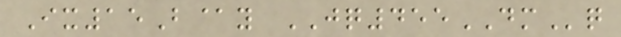Ix15B@y JQ455DMq
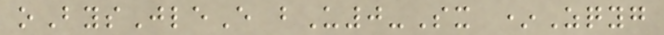oBysJleE bU0-Sx *Zqyg
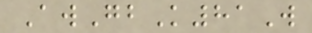AwGbK81W
